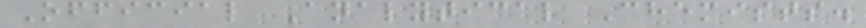Official Analytical Chemists.
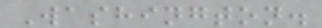Washington.
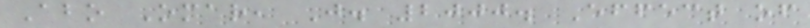Abo Omar, J. 2000. Effect of
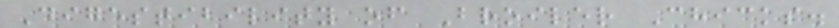Digestibility of Broiler Chicks.
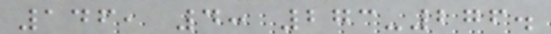146, 4: 273-276.
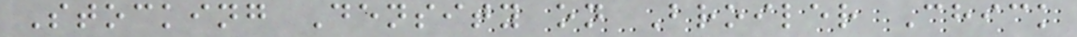Stocking Density on Broiler Chick
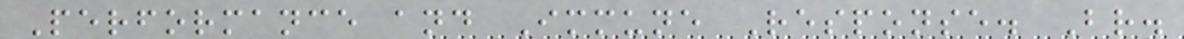Performance and Immune Response. Br.
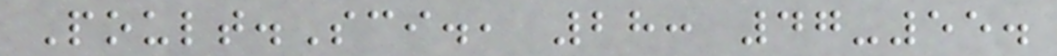Poult.Sci., 28: 47-55.
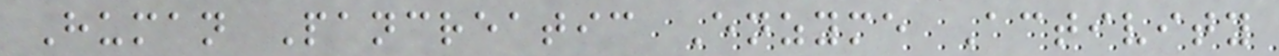Human Pancreatic Enzyme Activity
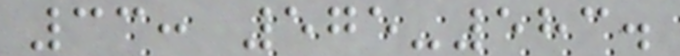33: 575-583.
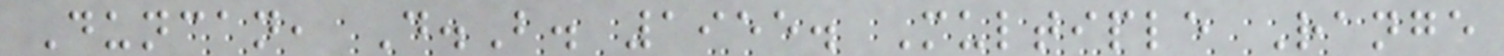Duncan, D.B. 1955. Multiple Range
